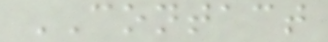CONTACT
